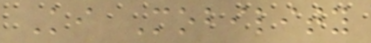Ki Mobility
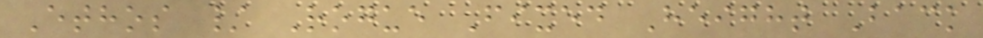Ethos / Rogue Fixed Height Back
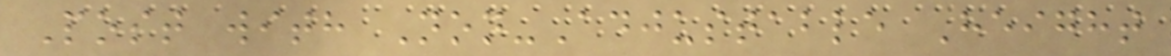Post with Non-Adjustable Height
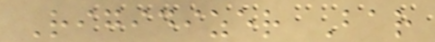Rigidizer Bar
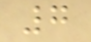7
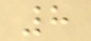8
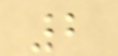2
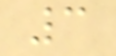3
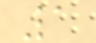1
